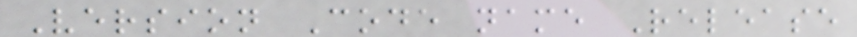Version Code name Release
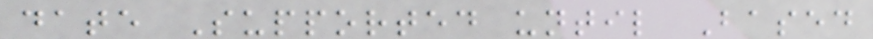date Supported until Based
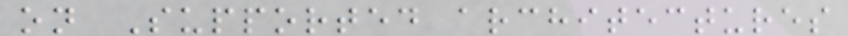on Supported architectures
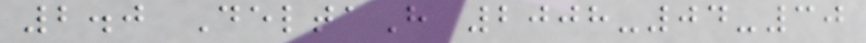2.0 DeltaH 2008-04-30
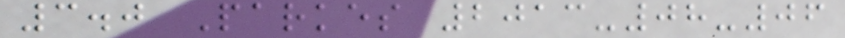3.0 Parkes 2013-08-06
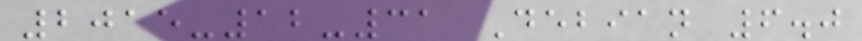2015-12-31 Debian 6.0
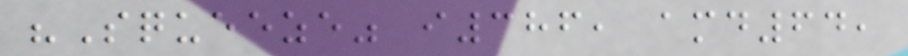"Squeeze" i386, amd64,
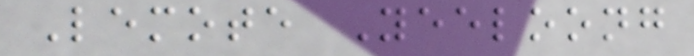Lemote Yeeloong
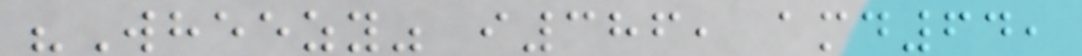"Wheezy" i386, amd64,
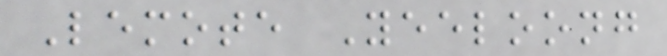Lemote Yeeloong
